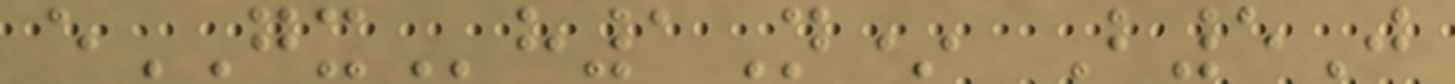eGXh1N* B5J
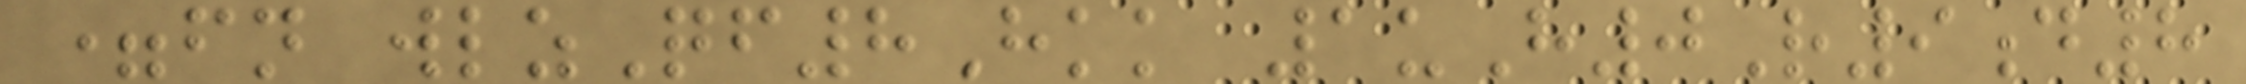=fn wlzQf8Hkk 1uH0R9d8
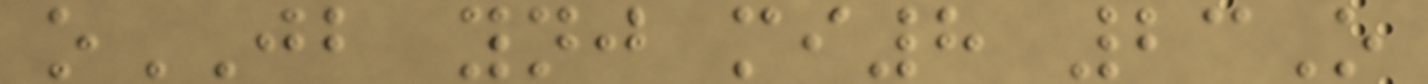oJB ynj mi8 23O
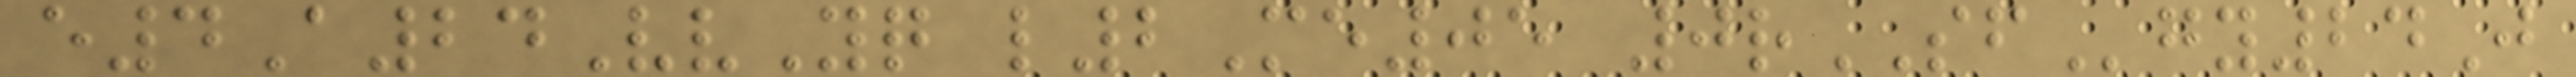e4A24VvYq l2Me05 0rSFgy24J
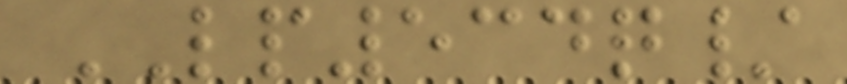LP534q/
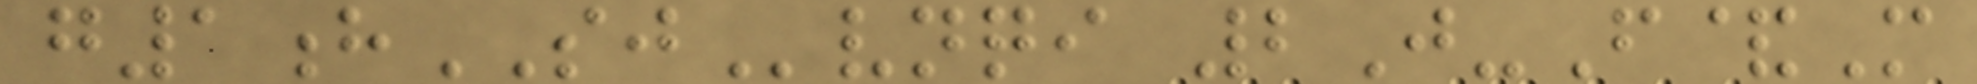g1hSJvnqi 2J-F&M
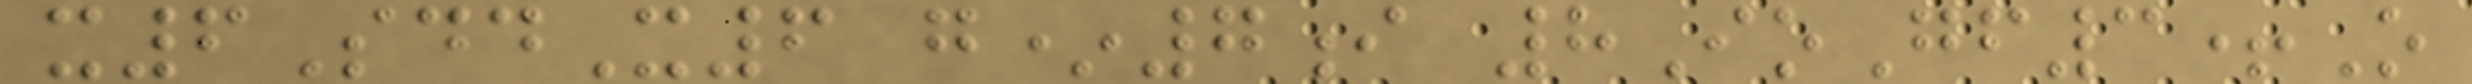x6SddX6 g*7i 8IoGf3+O
